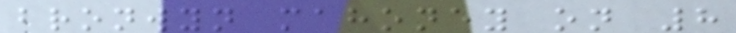bronwyn mahoney on 8
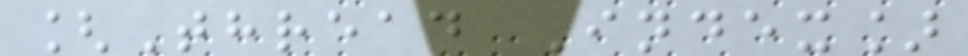[Thread Index]
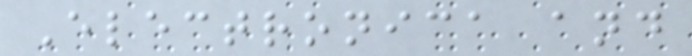Electronica and
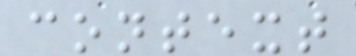context
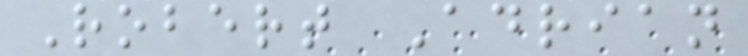Robert Adrian
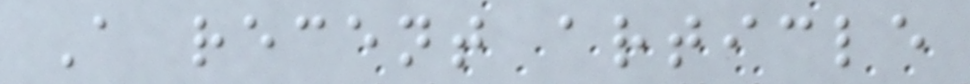A recent article
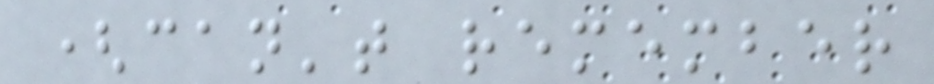(can't remember
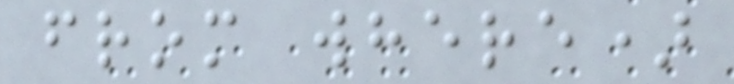from where)
